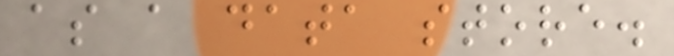as a data store.
